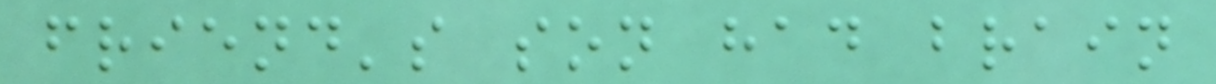friend's son had brain
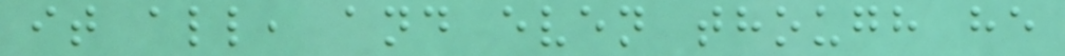it all, and even though he
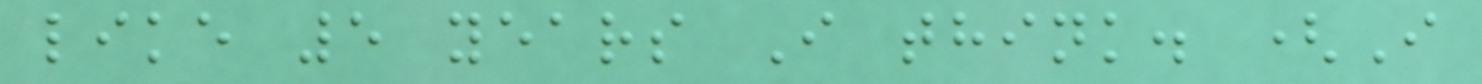like 5 years I think. (I
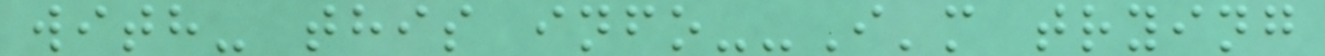with- this info--I'm trying
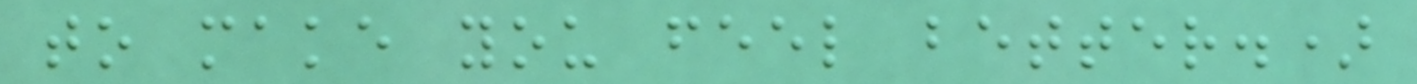to make you feel better.)
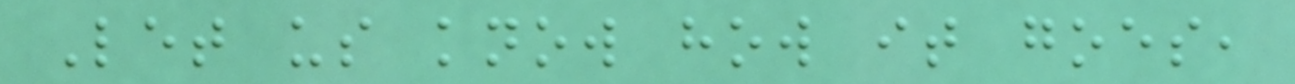Let us know how it goes,
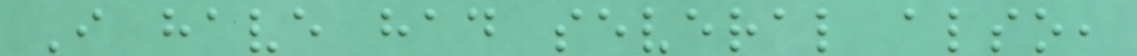I have had several also,
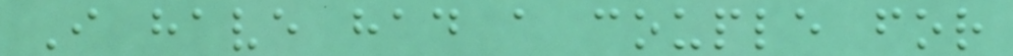I have had a couple for
